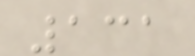131
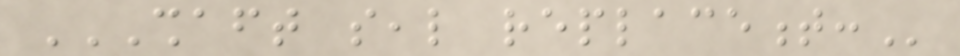SHAFT SEAL REPLACEMENT:
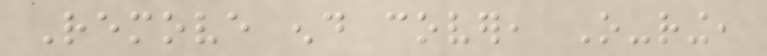Remove end cover, O-ring,
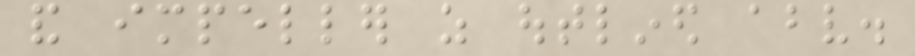and impeller as outlined above.
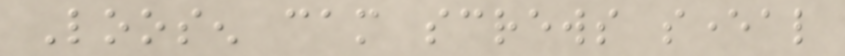Loosen cam screws several
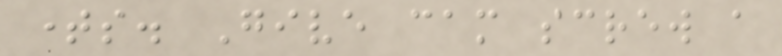times. Give cam screw a
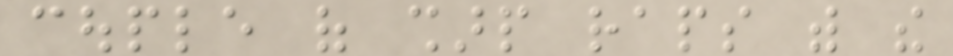couple of sharp raps with the
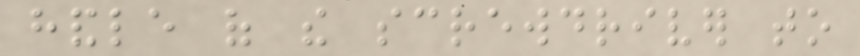handle of the screwdriver to
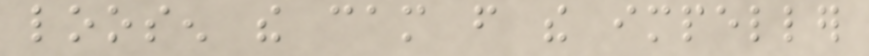loosen the cam from the impeller
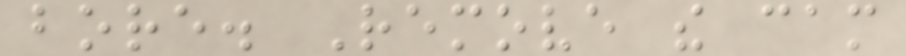bore. Remove the cam
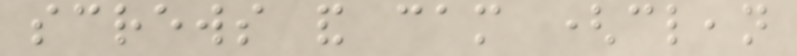screws and cam (clean
